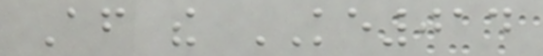After the KE014
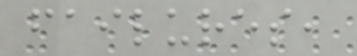failures,
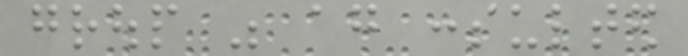group was again consulted
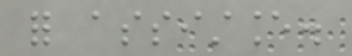for assistance.
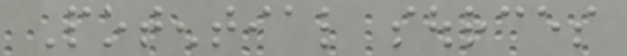Potential sources
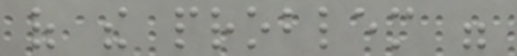of the problem were
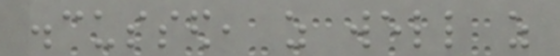discussed, as well as
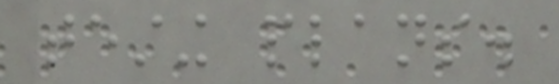testing plans.
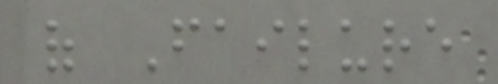of Failure
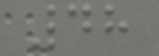48
